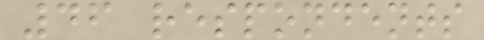46 respondents
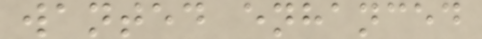wanted enhanced
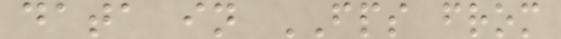data in FPS from
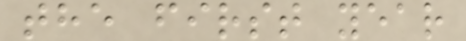the first year
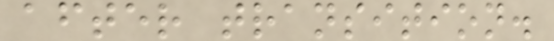after transition.
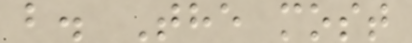b. The most
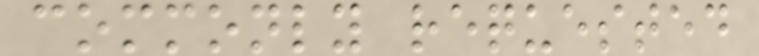commonly requested
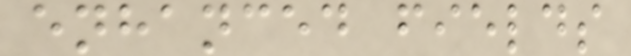enhanced fields
